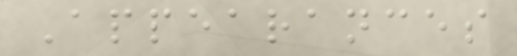Appearances
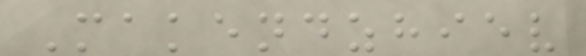Makendzhiev
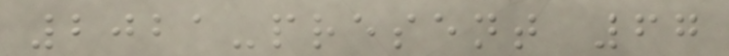2021-present 67
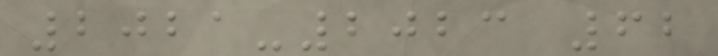2021-2023 62
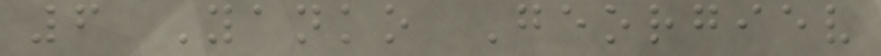6 Yanko Georgiev
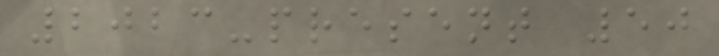2023-present 50
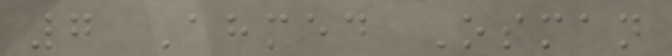7 Ahmed Osman
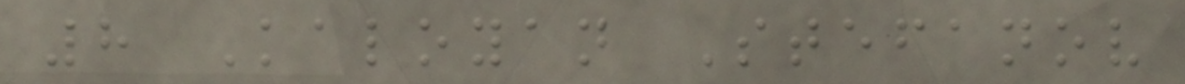8 Kaloyan Stefanov
